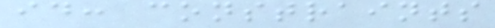id: constraints
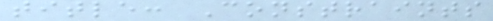title: Constraints
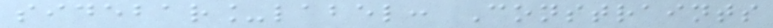sidebar_label: Constraints
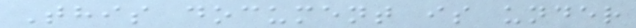This document is under
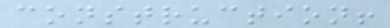construction!
